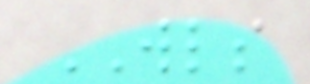WLS
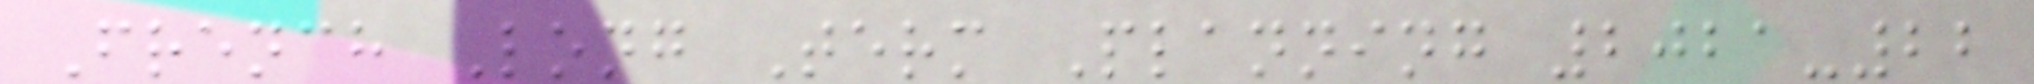French Long Term Planning 2021-22
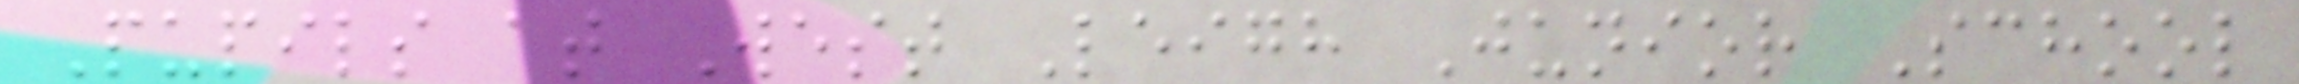Pupils at West Leigh Junior School
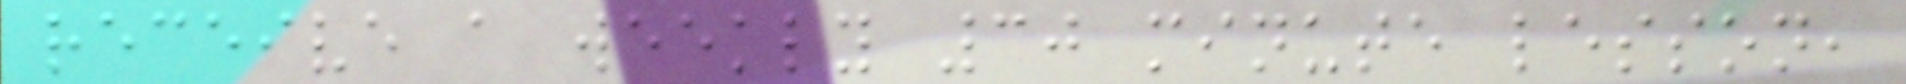receive a weekly 30 minute lesson,
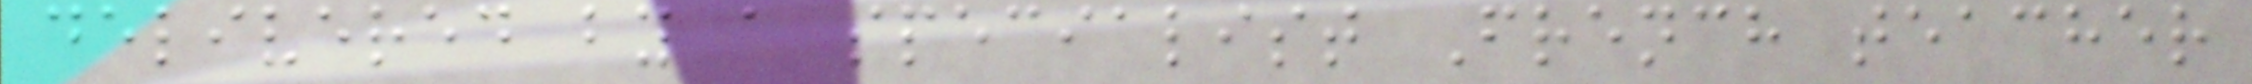delivered by a specialist French teacher
